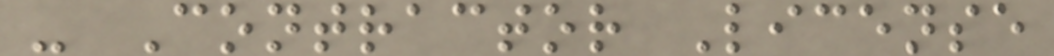- Contractor License
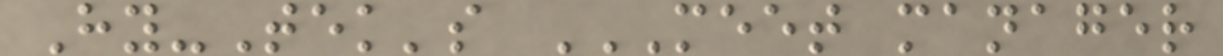Hy-Tek's MEET MANAGER
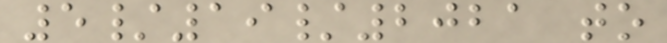5/19/2021 to
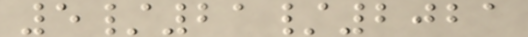5/21/2021
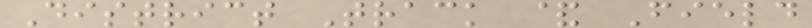District Track & Field
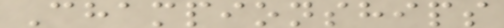Championships
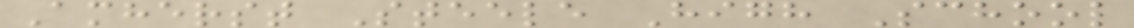Amherst Steele High School
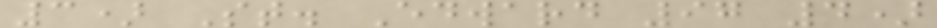3) St. Edward 97 4)
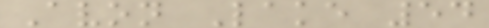Avon Lake 54
